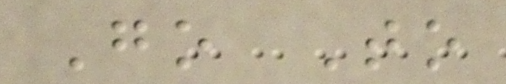Go To
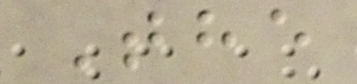The
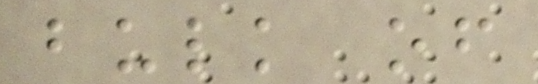bulk of
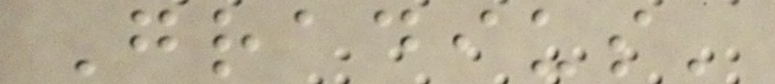Gradius'
